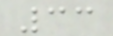33
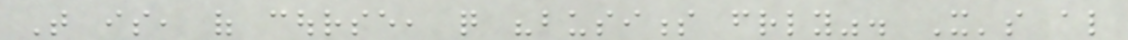That is, of course, quite "business friendly". It's also
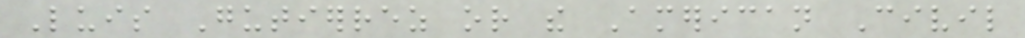Luis Gutierrez or the American Civil
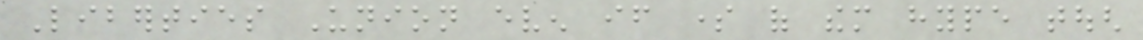Liberties Union even if some of them hype tough
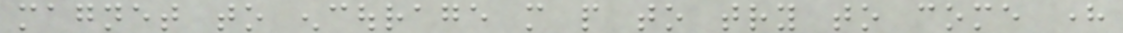magnet to encourage more people to try to come here
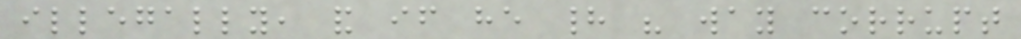illegally, and if he had his way corrupt
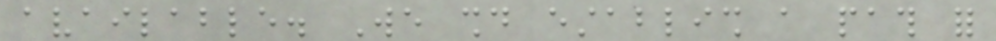available. We should establish a path for
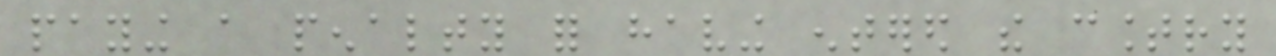paying a penalty for having entered the country
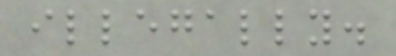illegally.
